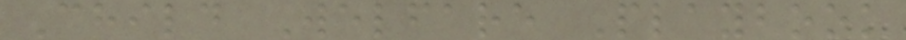Child Welfare Playbook
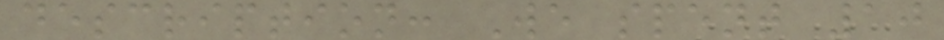description: We spent 10
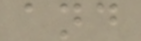and
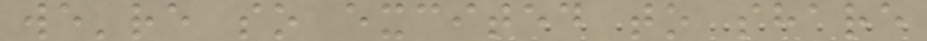we're so excited to share
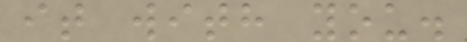it with you.
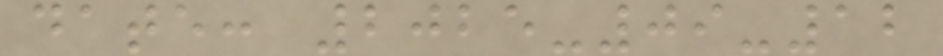date: 2025-09-12
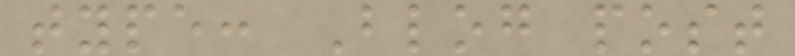type: Blog post
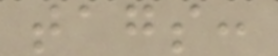tags:
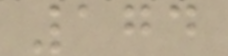174
